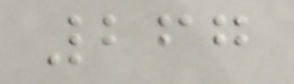267
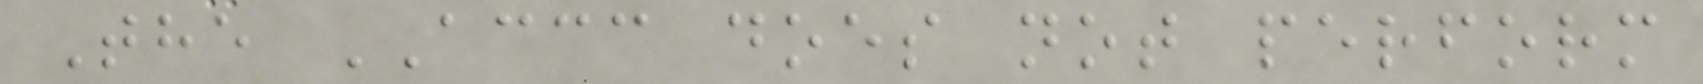The ACCC does not perform
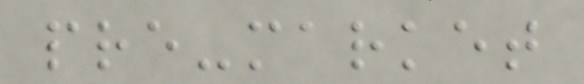pre-market
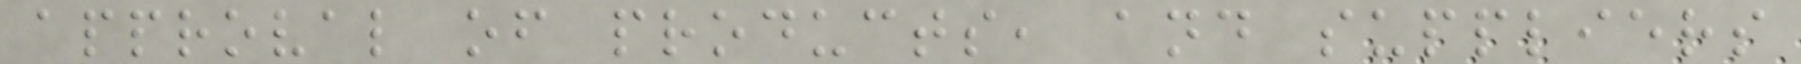approval of products, and suppliers
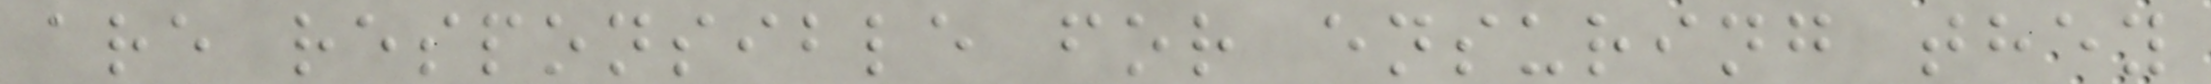are responsible for ensuring they
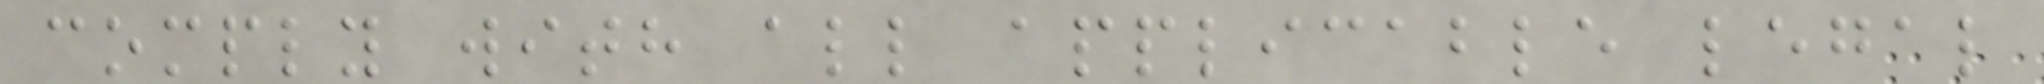comply with all applicable legal
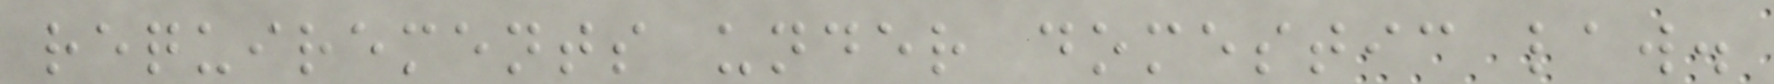requirements under domestic law.
